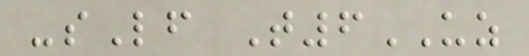-sLf T6UZ
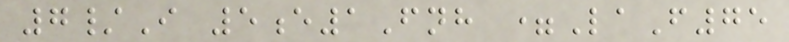7/I 5e1Fnh =LaF75
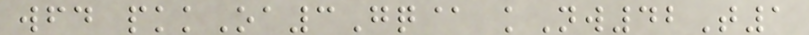wfd pkkOa3Gq@ kNw42T1
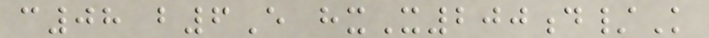c08 b6E hxX200d/K
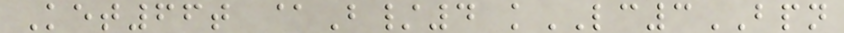Ket66t @B/4 kLC3BPN
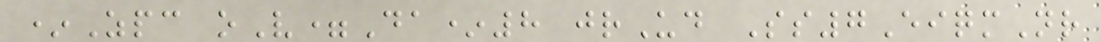*Zpc oV=Da*8 jrUd Ss7EiqmNr
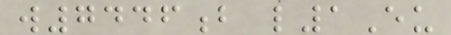w7446b l1Eu
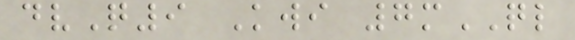dvQ9 Kwi 7mQL
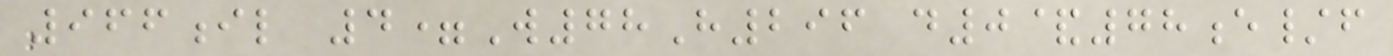966il 4=W78H296 d0&78e/f
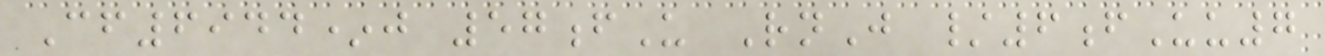Cf6944*j 57fU RnJ /6fUu7
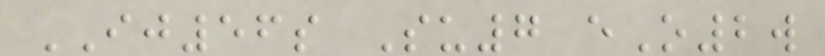IJ56s Su7 eO2w
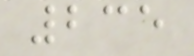235
